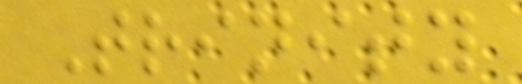Trinity
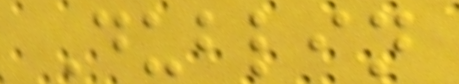Dublin
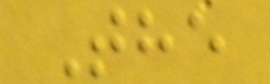The
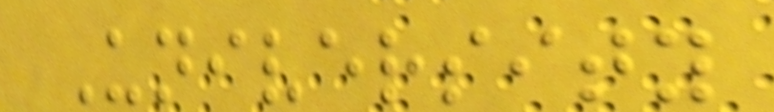University
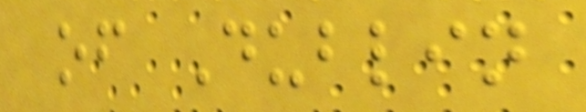of Dublin
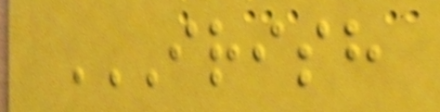IRISH
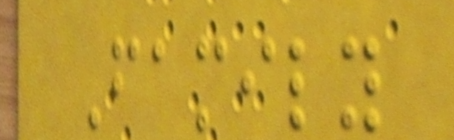Family
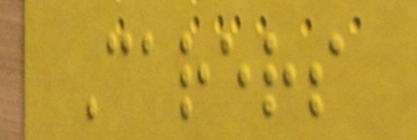Carers
